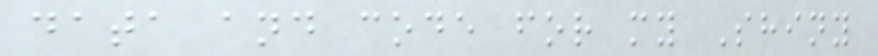data and code for my Shiny
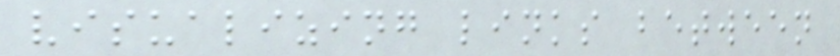visualizing links between
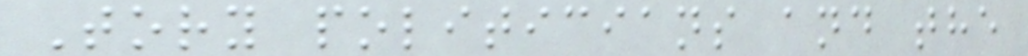Tory politicians and the
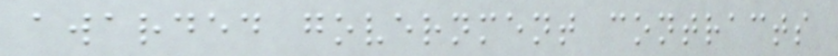awarded government contracts
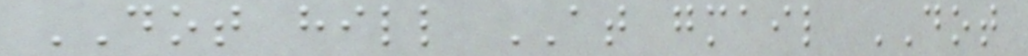DOT hill AT gmail DOT
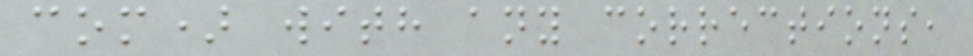com) with any corrections,
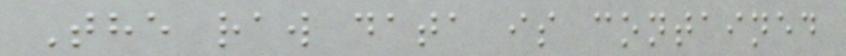The raw data is contained
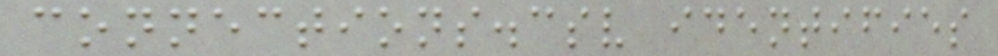connections.csv identifies
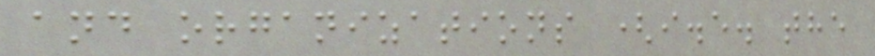and organizations (i.e. the
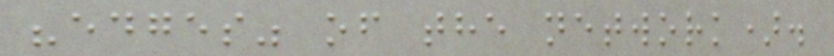"edges" of the network).
